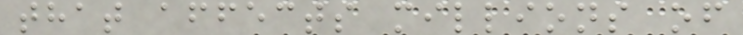that affects millions of
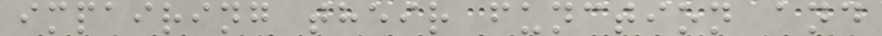impairing their function and
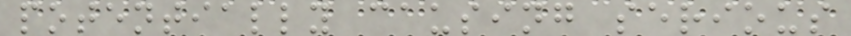potentially causing serious
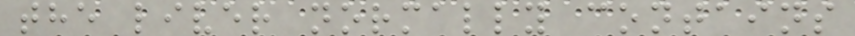the liver normally contains
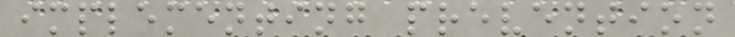implementing prevention
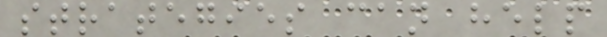strategies can help
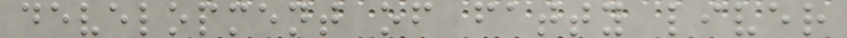development of fatty liver
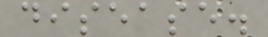disease.
